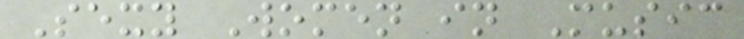Sexy Women in Music
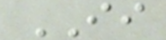II
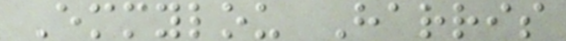Emmylou Harris
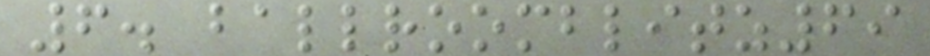6. ballroomblitz69
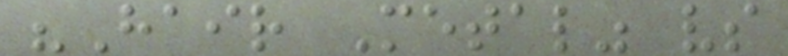"Hair Metal" vs
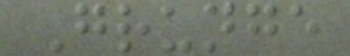Grunge
